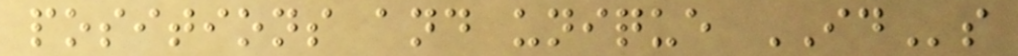positions and unique IDs
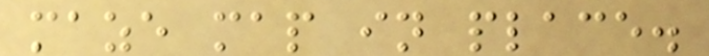maze map in place.
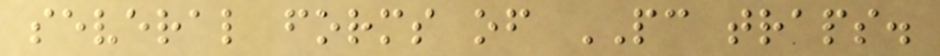several forms of PC traps.
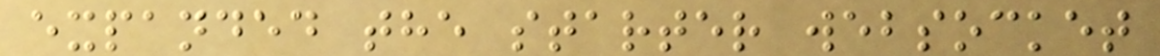expanded the starter websocket
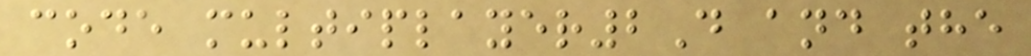code multiplayer2D and the
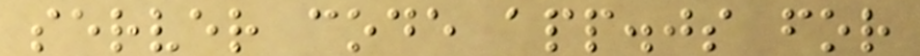server code app.js for
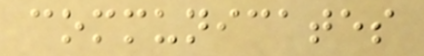communicates
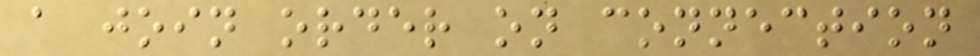a join order on connection
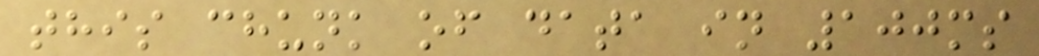this chunk of data in 100ms
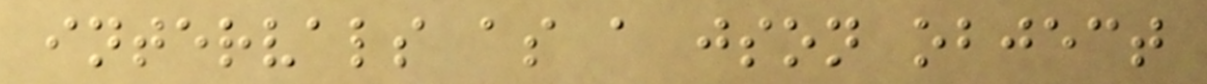intervals as a json object
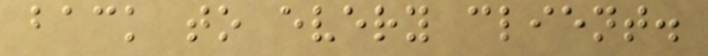back to every client.
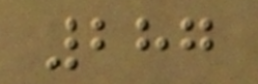287
